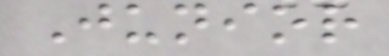Junior
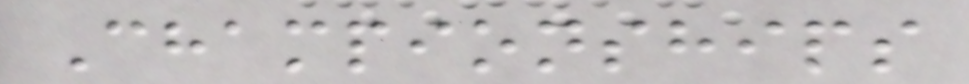Championships
